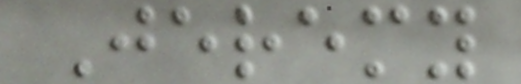Jeremy
